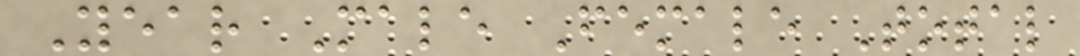Year Male Female Total
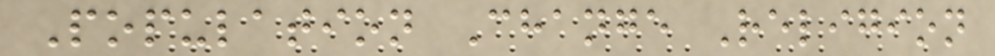Population Change Religion
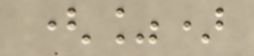(%)
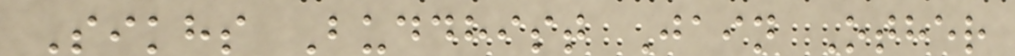Sikhs Buddhist Jain Other
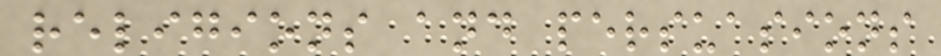religions and persuasions
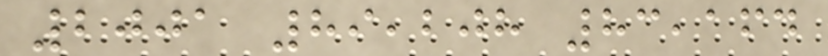2001 89,208 83,164
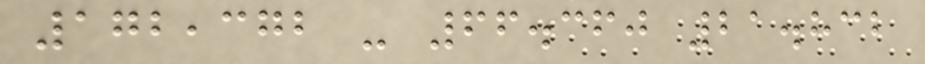172,372 - 66.360 21.832
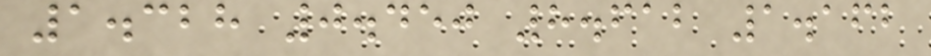1.328 0.450 8.612 1.162
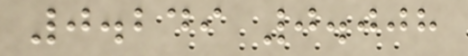0.249 0.008
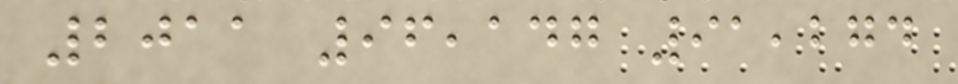2011 96,147 91,274
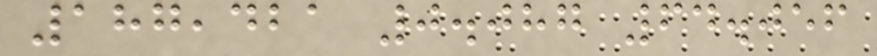187,421 0.087 64.056
